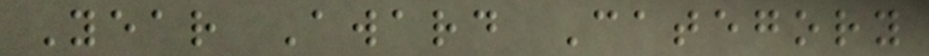Year Award Category
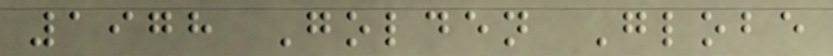1978 Golden Globe
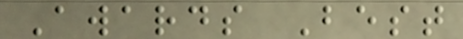Awards Best
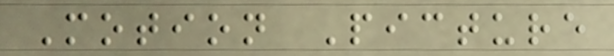Motion Picture
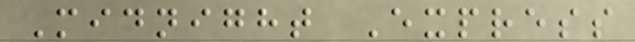Midnight Express
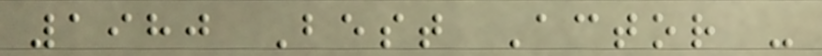1980 Best Actor -
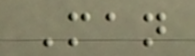Man
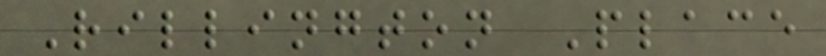Rillington Place
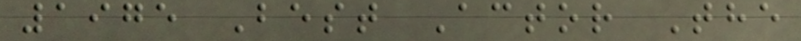1975 Best Actor The
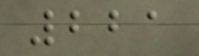221
